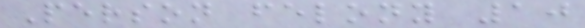Person felony 10
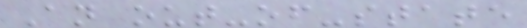An out-of-state
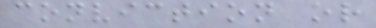conviction or
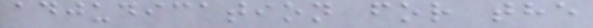adjudication for the
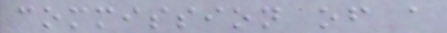commission of a
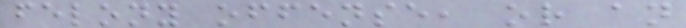felony offense, or an
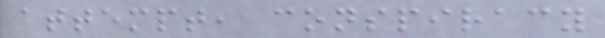attempt, conspiracy
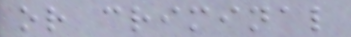or criminal
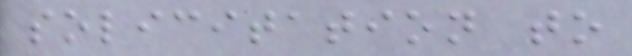solicitation to
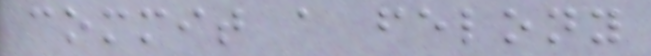commit a felony
